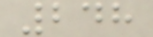248
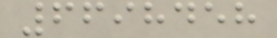6698458
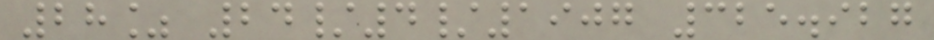28% 24/4/1907 325.927
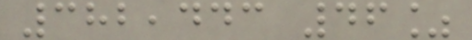382,443 46%
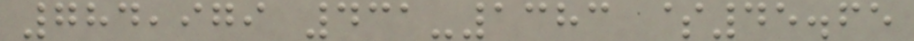784,979 431-1383 $45.65
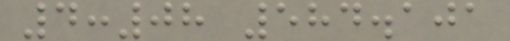4:08 584.101
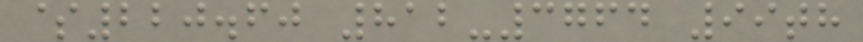$220.60 812-3764 99th
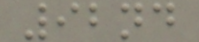92nd
